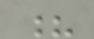?
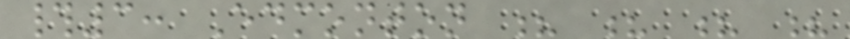#3: Edmonton ? ? ? ?
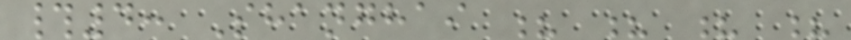#4: Shanghai ? ? ? ?
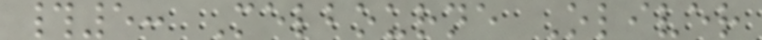#5: Melbourne Oliver
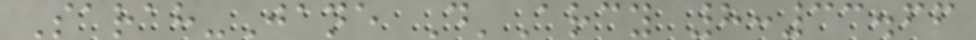Sarah-Jane D'Arcy 8:33.66
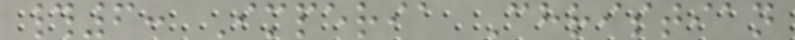#6: Imperia Christian
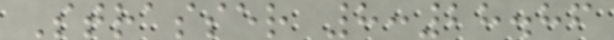Strasser 8:28.86
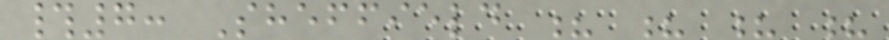#7: Sheffield ? ? ? ?
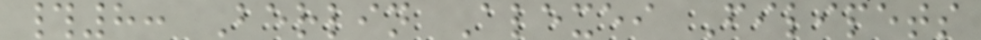#8: Berlin Alexei Filipets
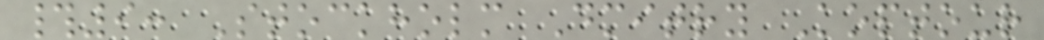#9: Stockholm Dmitry Koptour
